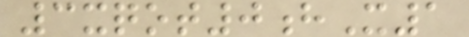3xqot0hX1
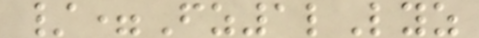/=Fz1lLyz
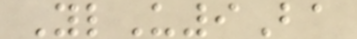YlU9Ba
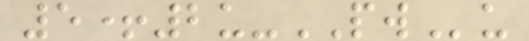5+2u-PWu
